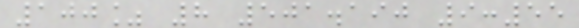100% 8 501.190 9:55
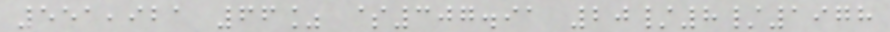551,921 66% $307.91 20/8/1978
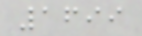1699
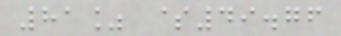81% $49.76
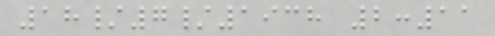18/7/1938 2:11
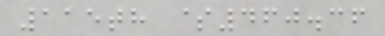115th $460.36
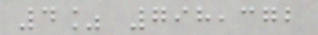4% 798,372
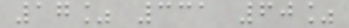17% 331 60%
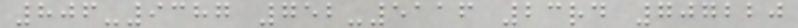806-9387 752-5116 23rd 707220
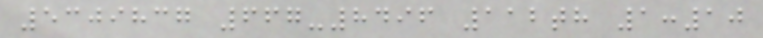5309837 667-8496 112th 1:10
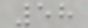58
